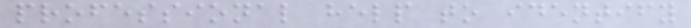professional help to identify
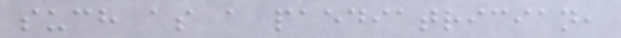such as a paediatrician,
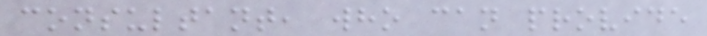consultant, who can provide
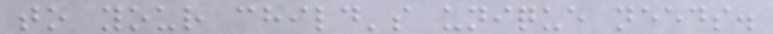to your child's unique needs.
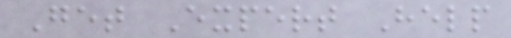Get Expert Help
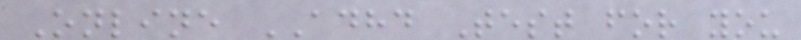Online ADHD Test for you
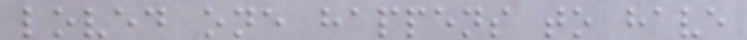loved one happens to have
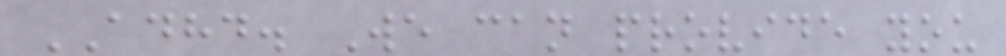ADHD. We can provide you
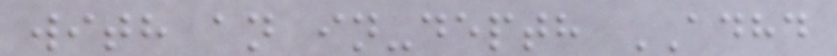with an in-depth ADHD
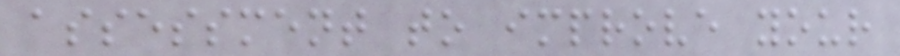assessment to improve your
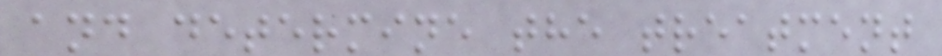and determine the treatment
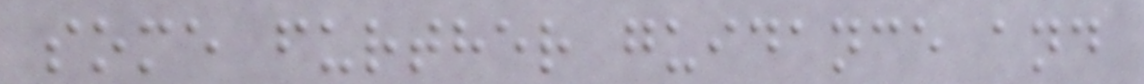some further guidance and
